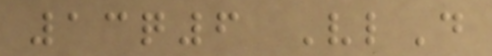13q6 VlD
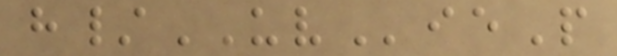h/UVieP
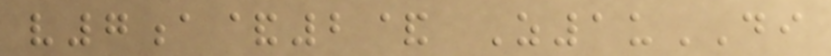v7a&2& Z1uDI
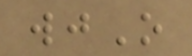wjO
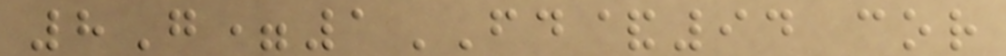8G=1FD&94 cor
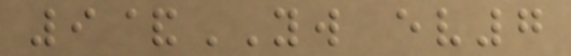9&YW ev7
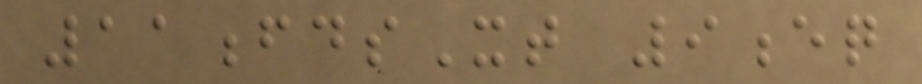11fdsXt 9eq
